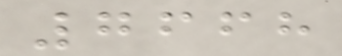7668
